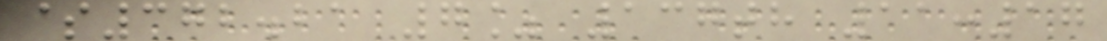$372.21 7% 137th 11:17
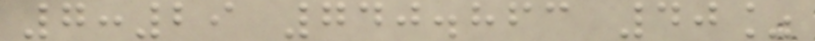7:29 740.863 40%
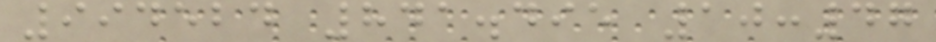994524 841.495 10:47
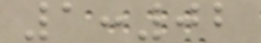1:02
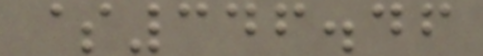$346.46
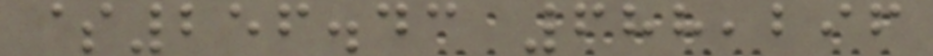$256.43 688,296
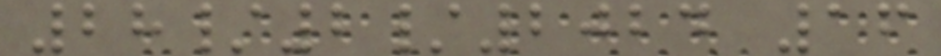28/2/2024 16
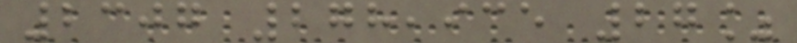2307 278,935 27%
